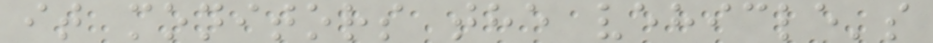it monitors the vehicle's
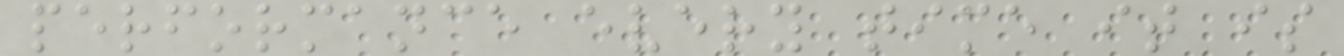performance every time it is
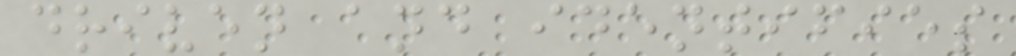driven and identifies
